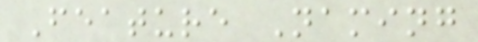Feature Naming
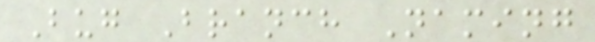Bug Branch Naming
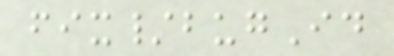fix/bugId
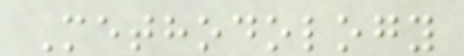Methodology
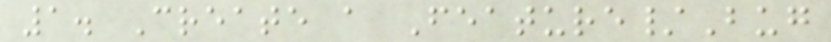1. Create a Feature/Bug
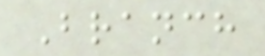Branch
